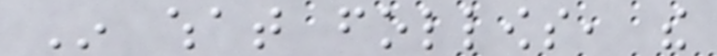In what follows, the
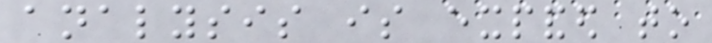analysis is expanded to
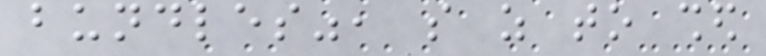bundles", so as to shed
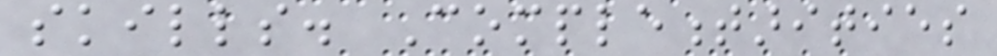skills. Complementarities
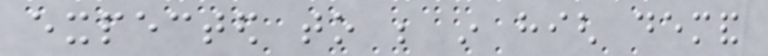expected to be in high demand
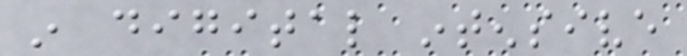in digital intensive
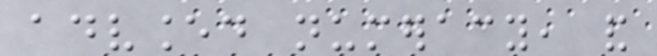advanced numeracy, and
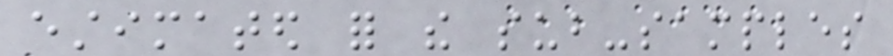estimated for the sub-samples
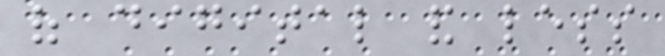of digital and less
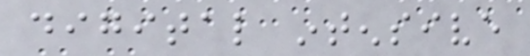digital intensive
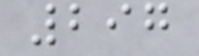297
